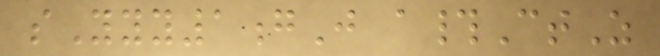sYyy1gJ a#CtZ
